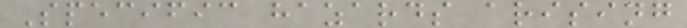Specific hazards arising
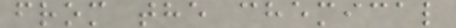from the chemical
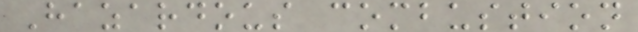Hazardous combustion
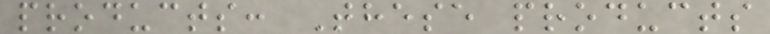products: These products
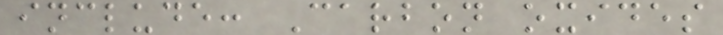include: Carbon oxides
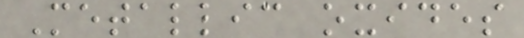Metallic oxides
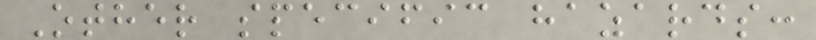Other specific hazards:
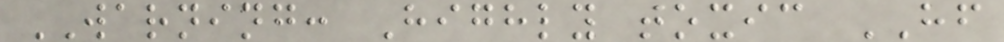WARNING: Highly toxic HF
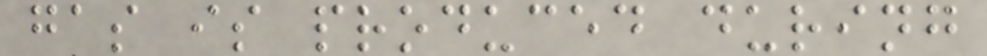gas is produced during
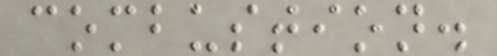combustion.
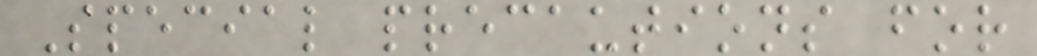Special precautions for
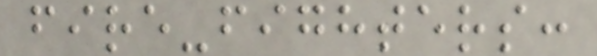fire-fighters:
